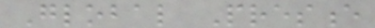Global Presence
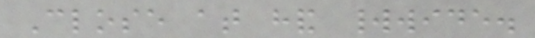Close at hand worldwide.
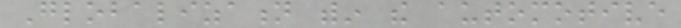Globalization within the automotive
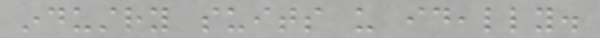industry suits us ideally.
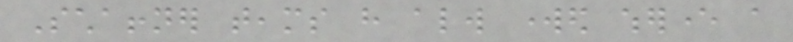Schaffner teams have always worked wherever a
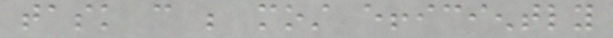task can be most efficiently
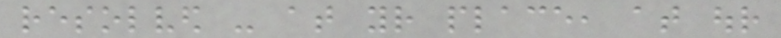resolved - at your place, at our
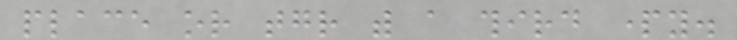place or together with a third party.
